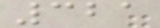321
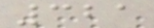321
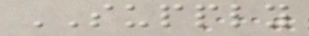SUPPLY
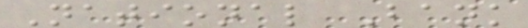National Bank
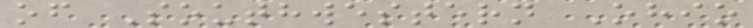of Southwestern Ohio
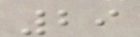29
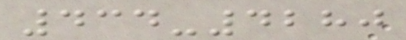434-4280
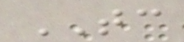TC
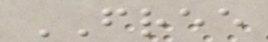FREE
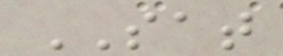SAT
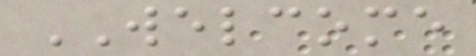WELCOME
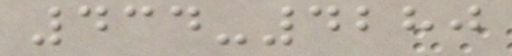434-4280
